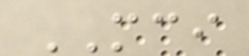MCI
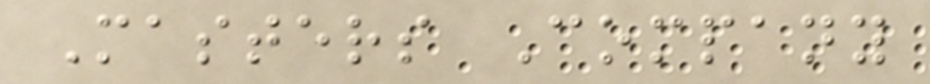Masters Company
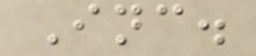Inc.
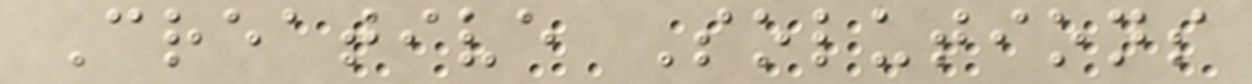Creative Solutions
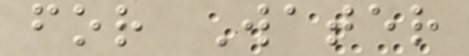for Water
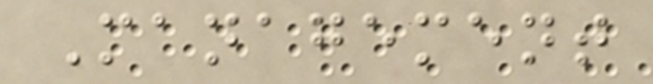Management
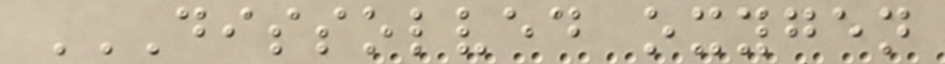DISSOLVED OXYGEN
